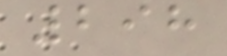298
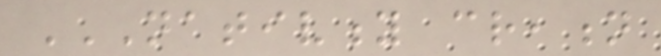NATIVITY CREATION
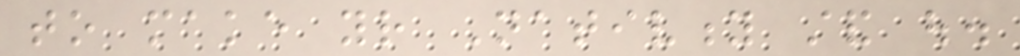to make your Nativity stand out.
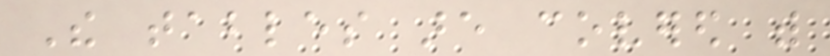The tables are covered with
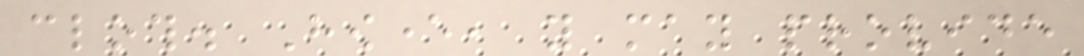cloth. However, you may provide
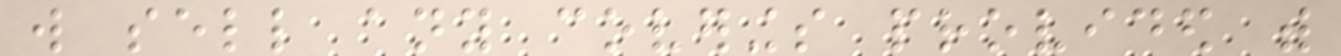will sell any coverings provided with
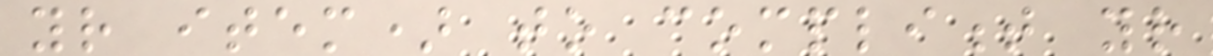your item) to compliment your
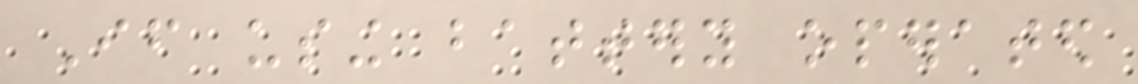If using battery operated
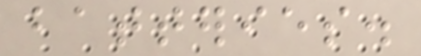batteries.
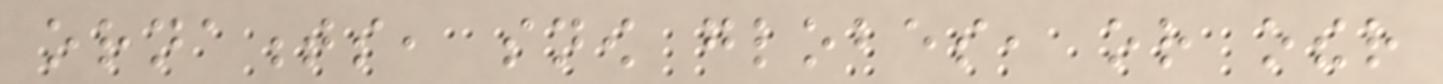ornaments, snow globes, or other
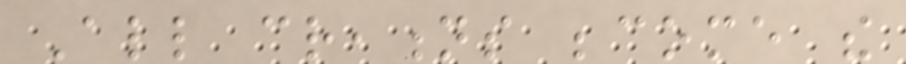All creations become the
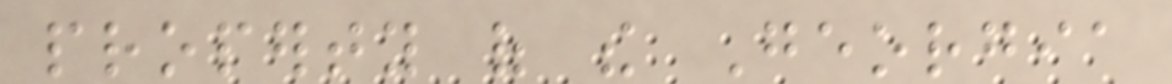property of the Georgia
